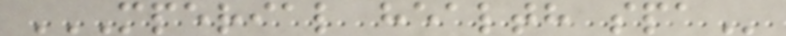MPERIAL HEALTH SPA
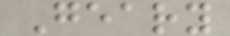Geary
